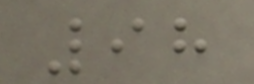98
